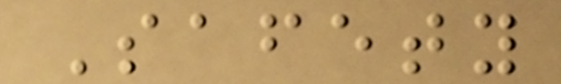Safety
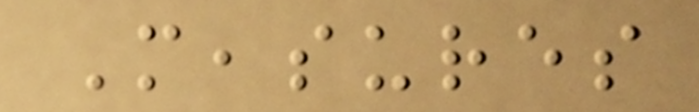Measures
